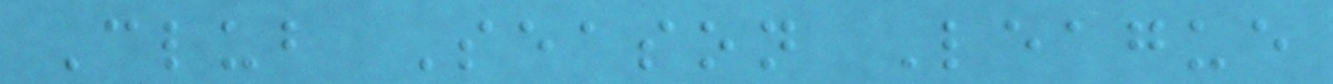Club Season League
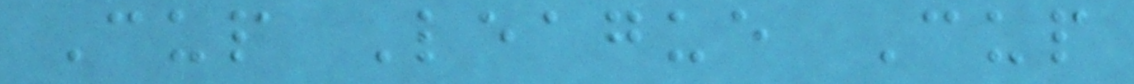Cup League Cup
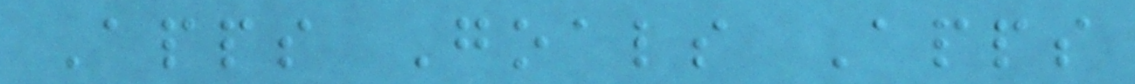Apps Goals Apps
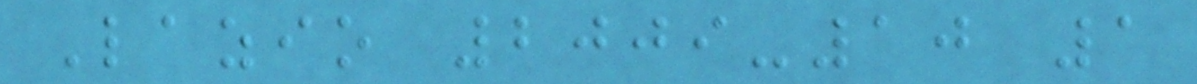Lazio 2009-10 1
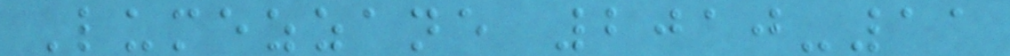Lumezzane 2010-11
